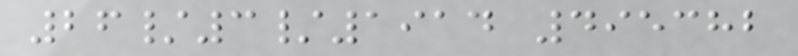26/3/1914 495382
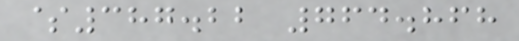$387.22 764.868
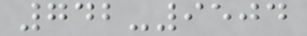742-9504
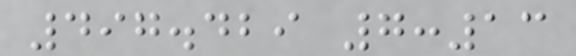497.429 7:13
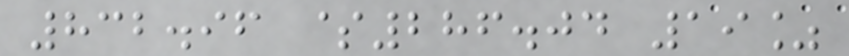832.96 $286.04 19%
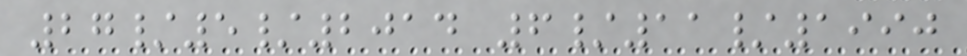27/5/2014 6/11/1990
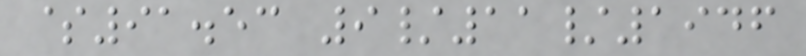$91.53 9/11/1946
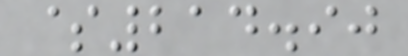$214.90
